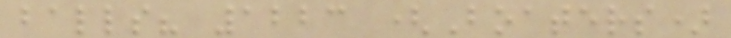balls? 1223 (Boaters)
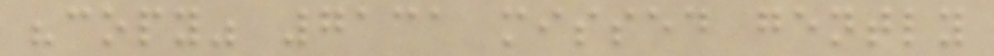"copy" 7131 missed gently
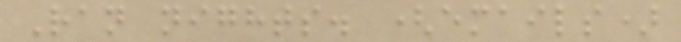Ran nights. (emails)
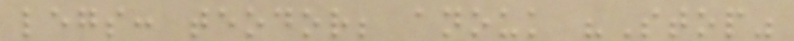legs: teodor; anouk "Stop"
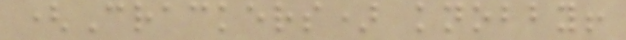(Crackers) knobby!
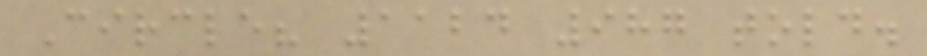Circle? 1124 987 told.
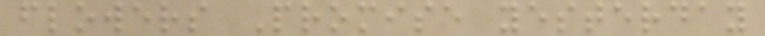flowers Promise yesterday
